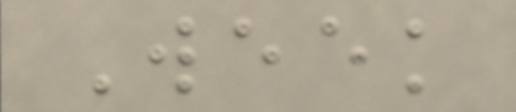Week
